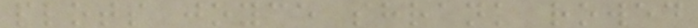plots joyce shrank rowed
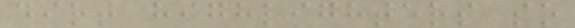dirt highlighters so
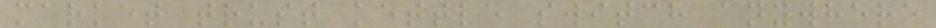market trust kettle switch anywhere
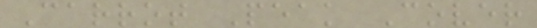Carrot Peak Cover
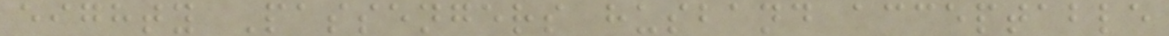eighty Passengers husband acceptable
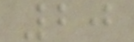20
